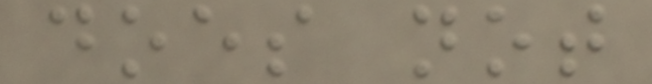does not
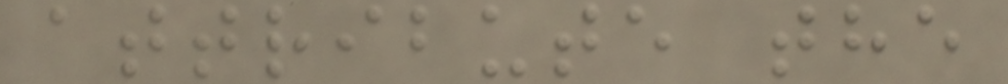attribute the
